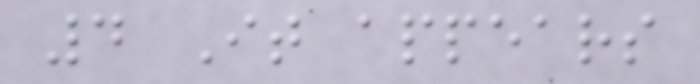4 It appears
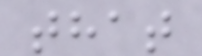that
